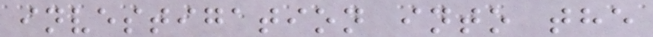investigation into the
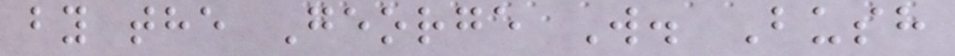by the George W. Bush
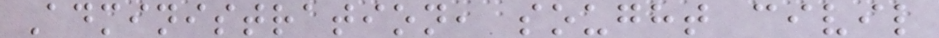Administration, sought civil
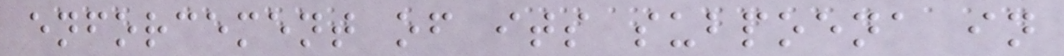enforcement of its subpoena in
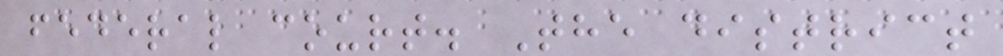federal court. The district
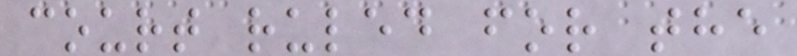court ruled for the
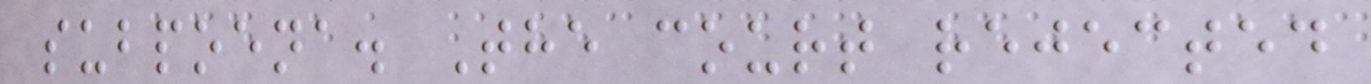subpoena. The court rejected
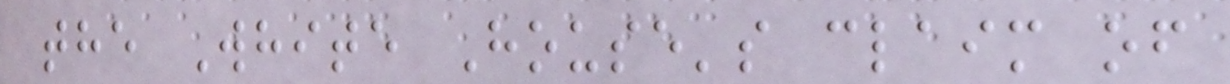the White House's claim of
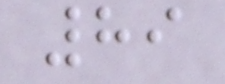89
